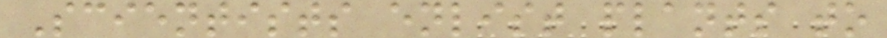Scientists enlist plants to
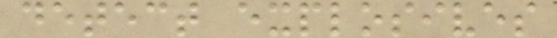detect explosives
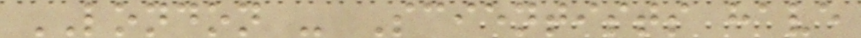LONDON - Scientists have
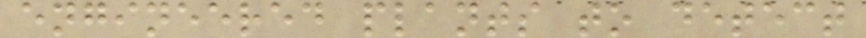engineered plants to detect
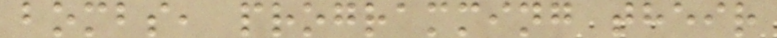bombs, programming their
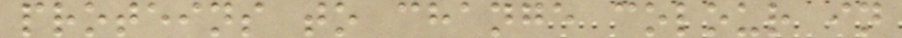proteins to change colour in
